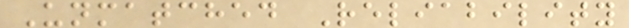Unmatched Reliability
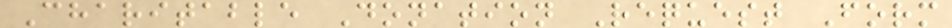Charitable Donation Request Form
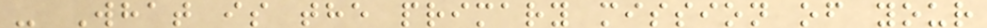- What is the primary mission of your
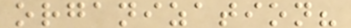organization?
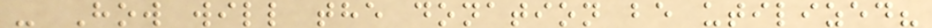- How will the donation be utilized?
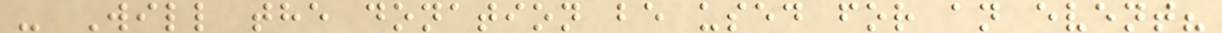- Will the donation be used for an event?
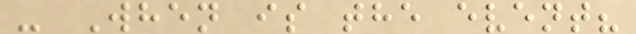- When is the event?
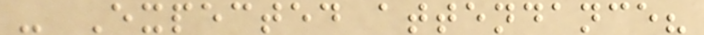- Expected attendance?
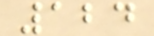124
